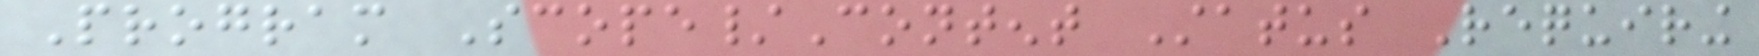Program Scope/Content Status Requiring
